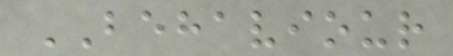BEHAVIOUR
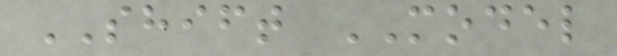SHIFT MODEL
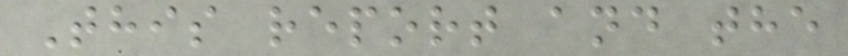This report and the
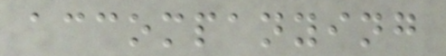accompanying
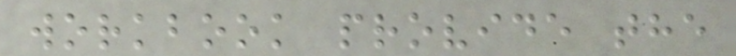workbook provide the
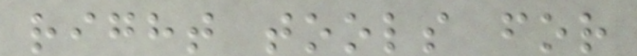right tools for
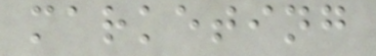marketing
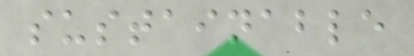sustainable
